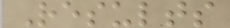Results
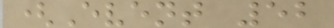(Event 52
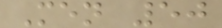Men 50
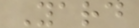Yard
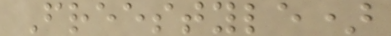Freestyle)
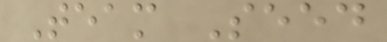Team Seed
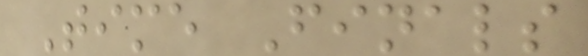Time Finals
